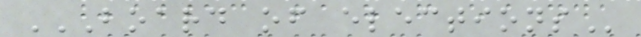BOARD OF ELECTIONS
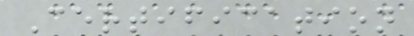Certification
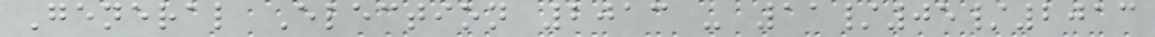General Election 2013 - 11/05/2013
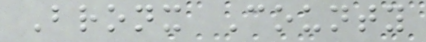Bronx County
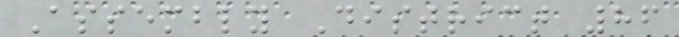Assembly District 86
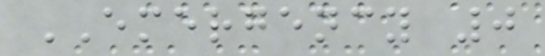EMERGENCY 0
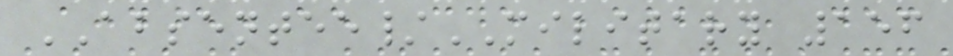ABSENTEE/MILITARY 156
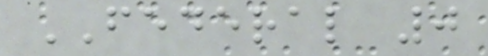FEDERAL 0
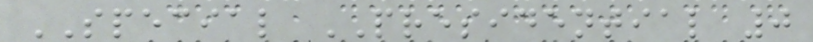SPECIAL PRESIDENTIAL 0
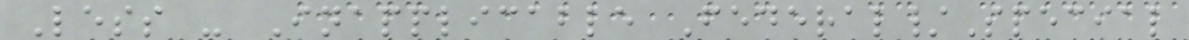Less - Inapplicable Federal/Special
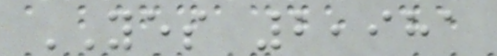YES 2,981
